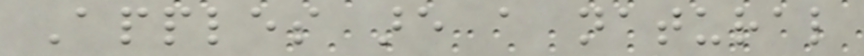Apples are a natural
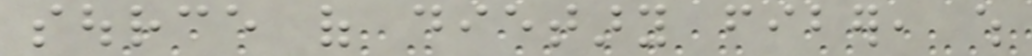source of dietary fiber, which
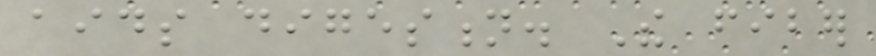aids digestion. The fiber
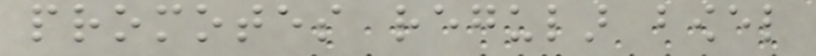promotes regular bowel
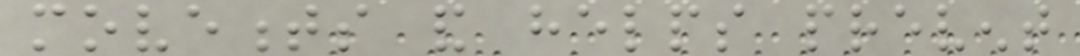movements and helps prevent
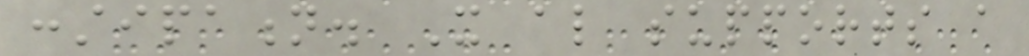constipation. It also supports a
